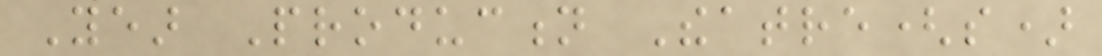Year Production Theatre(s)
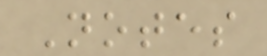Notes
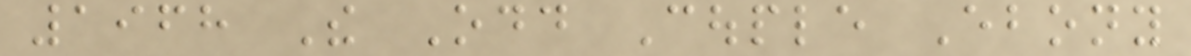1968 The Odd Couple Ebony
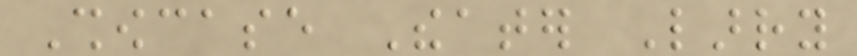Showcase Theater Larry
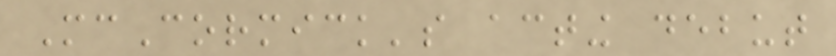McCormick's acting debut
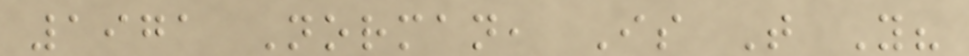1971 Norman, Is That You?
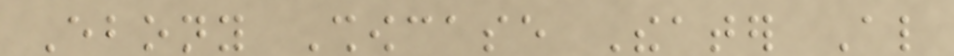Ebony Showcase Theater Also
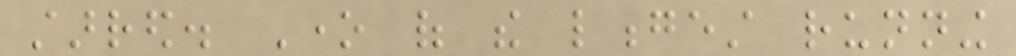starred. One of the longest running
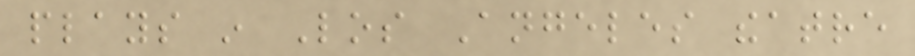plays in Los Angeles theatre
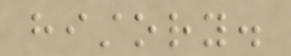history.
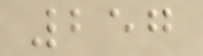257
